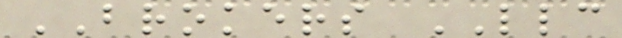BROKERS LLC
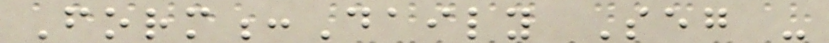Form:Daily Seg -
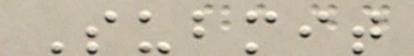Submit
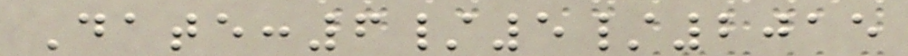Date:6/5/2015
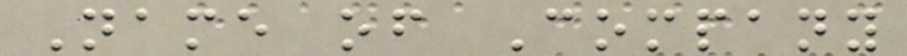Name of Company
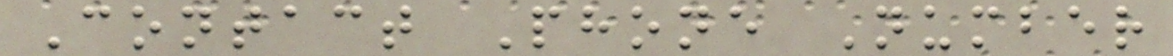Contact Phone Number
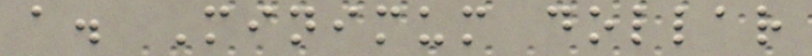a. Minimum dollar
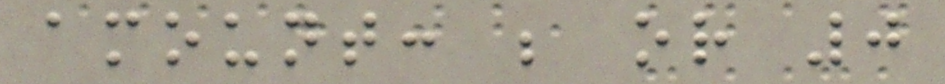amount: ; or 0
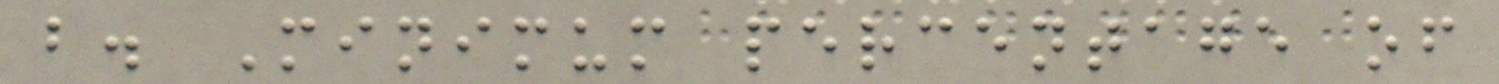b. Minimum percentage of
